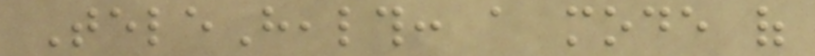TeleHealth: a mode of
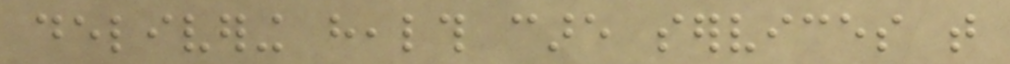delivering health care services that
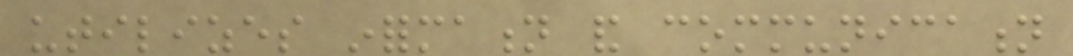utilizes information and communication
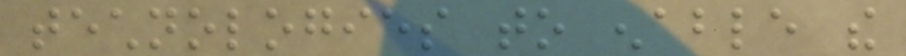technologies to enable the
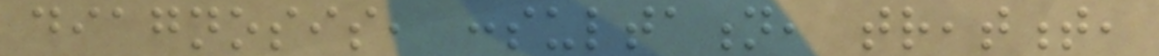diagnosis, consultation, treatment,
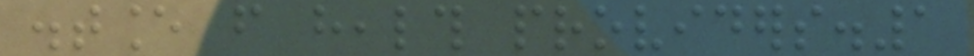distance from health providers.1
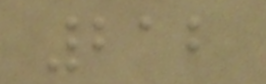212
